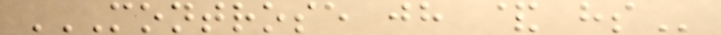MONTROSE JH & HS
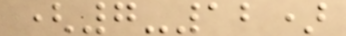(7-12)
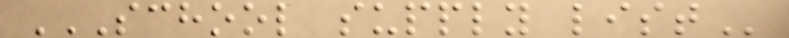SCHOOL SUPPLY LIST
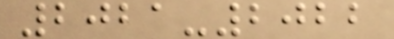2021-2022
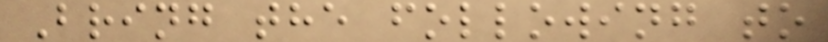Bring the following to
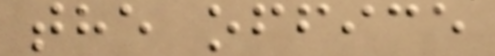the office
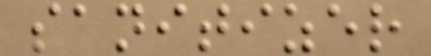sanitizer
